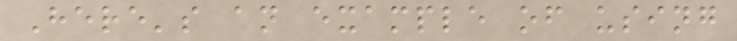Here's an example of using
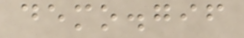demo.gif
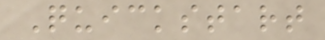Quickstart
